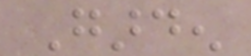Garden
